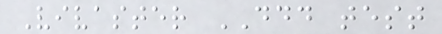Vivaster DDD test
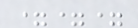===
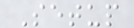Setup
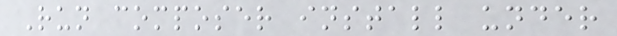Run composer install under
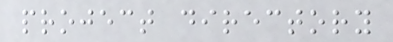project directory
